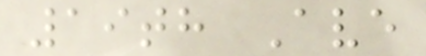19th Ave
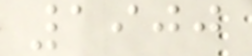1900
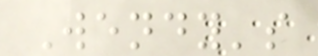Wendy's
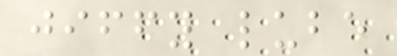jiffy lube
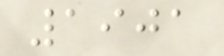1901
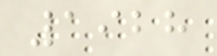1928
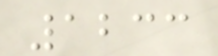1233
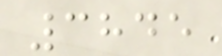3845
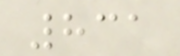831
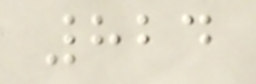824
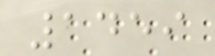1459
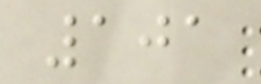101
